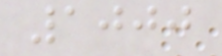1000
